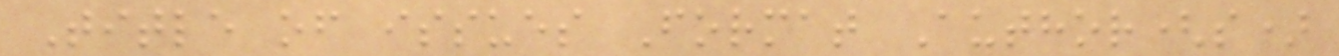Title of issues Format Author(s)
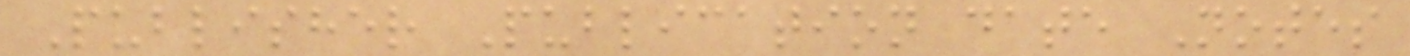Publisher Publication date Notes
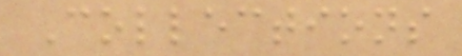Collections
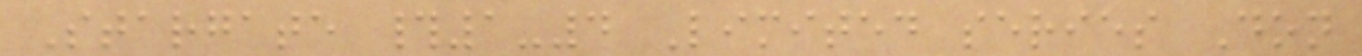Stargate #1-4 Limited series Don
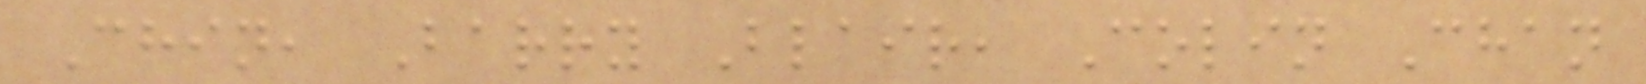Chin, Barry Blair, Colin Chan
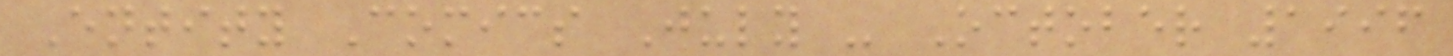Entity Comics July - October 1996
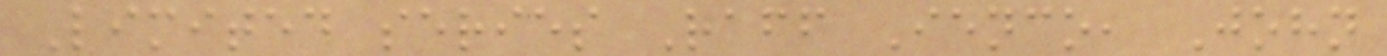Limited series Raff Ienco, John
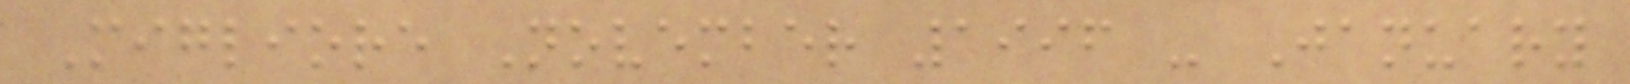Migliore November 1996 - January
